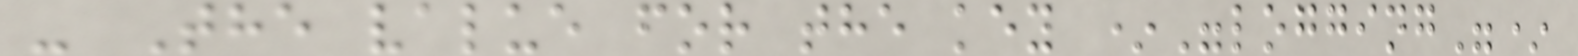- The value for the key *"logging"*
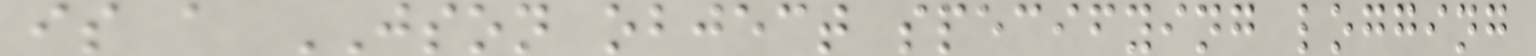is a JSON object specifying logging
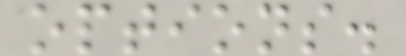options.
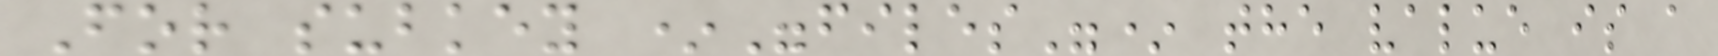For subkey *"files"* the value is a
